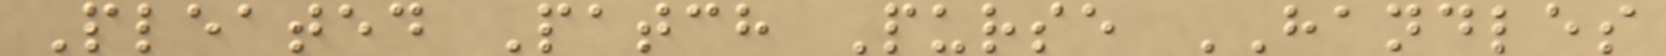Pleated Patch Purse HANDLES
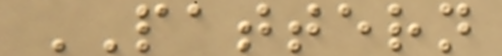PATTERN
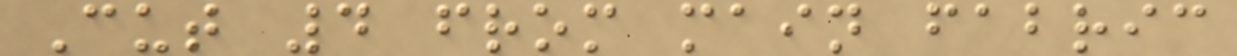Cut 4 from main fabric
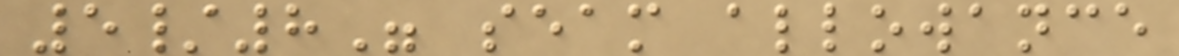5/8" seam allowance
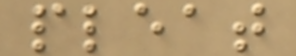pleat
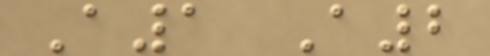A1 A2
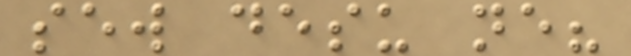sew desu ne?
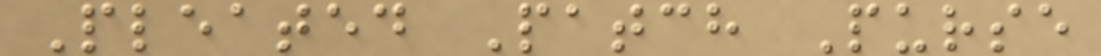Pleated Patch Purse
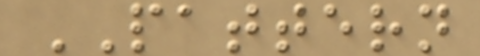PATTERN
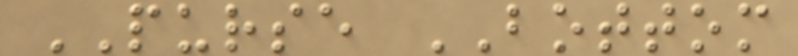PURSE BOTTOM
